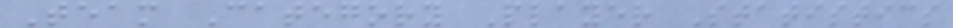Team Category Player Statistics
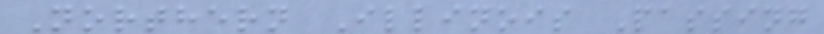Northern Illinois Passing
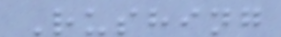Rushing
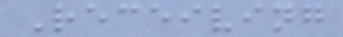Receiving
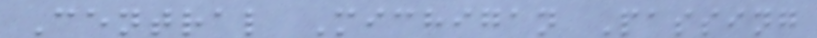Central Michigan Passing
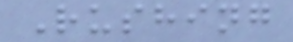Rushing
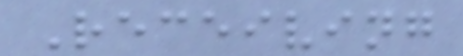Receiving
